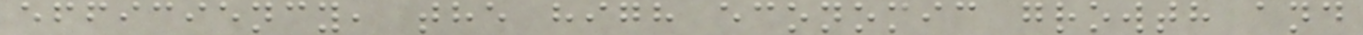efficiency, the high economic growth and
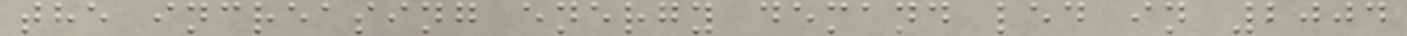the increasing energy demand led in 2004
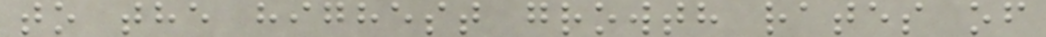to the highest growth rates of
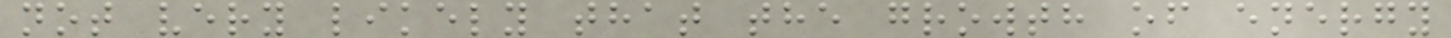not very likely that the growth of energy
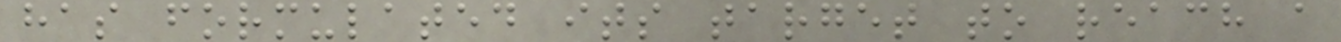has formulated its target to reach a
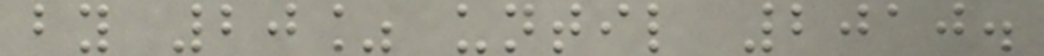by 20% until 2010.
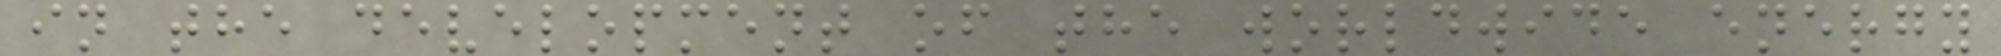in the development of the worldwide energy
